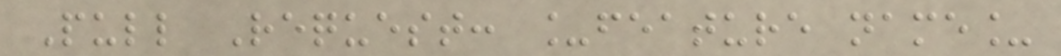Pull Request: _feature name_
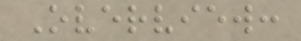Overview:
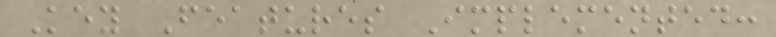Key Features Implemented:
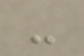-
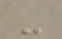-
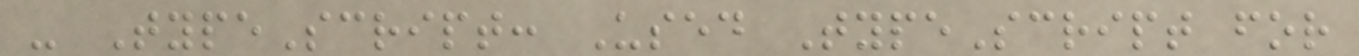- TypeScript: Used TypeScript for
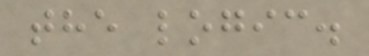the logic.
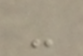-
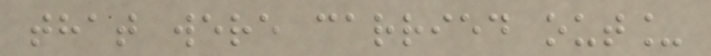that were carried out_
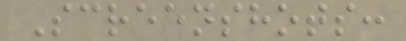Screenshots:
